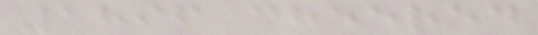1896 cheered
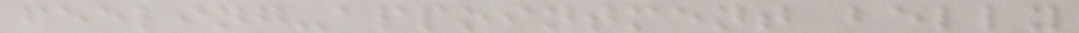feeling-appointment belly
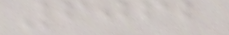6062
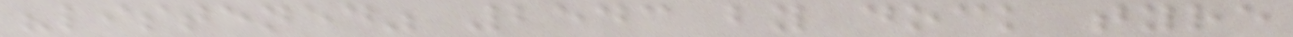"listened" 2543 by dock tyre
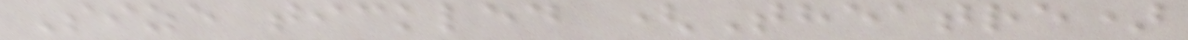Size tickled (Theatre)
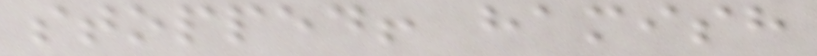stopped! hamish
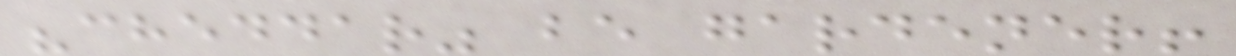"cheddar" be gardener!
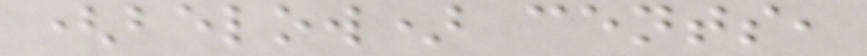(below) cents,
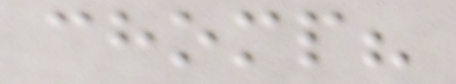chomp?
